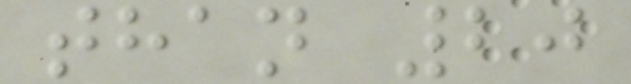than 20
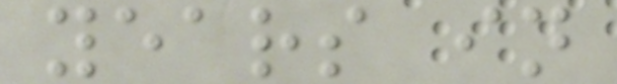years in
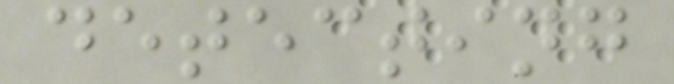detecting
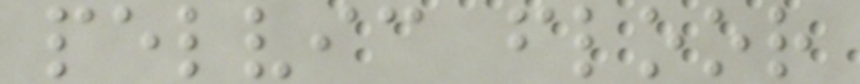pelvic floor
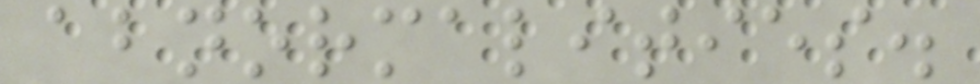abnormalities.
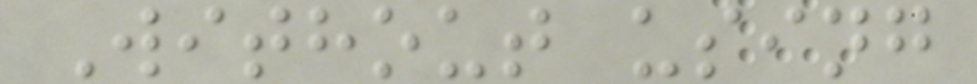Without using
